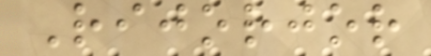Rijorjor
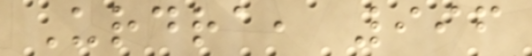Urdra, 996
